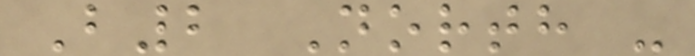B2 North -
